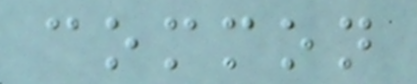common
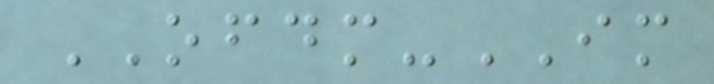OFDM-IM
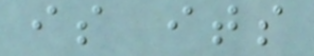is its
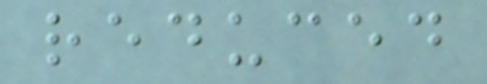reduced
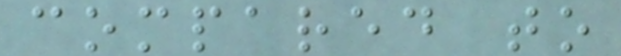compared to
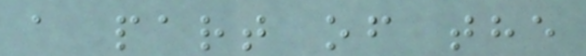a part of the
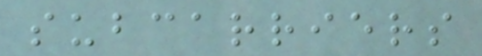subcarriers
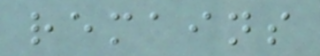remains
